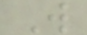W
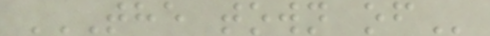THE TOWN OF
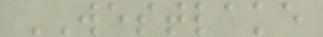WESTLAKE
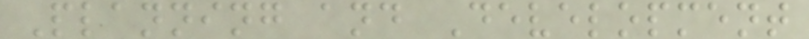Planning and Development
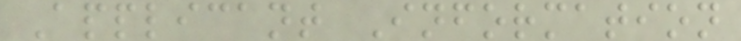Applicant Information
